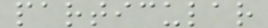particular
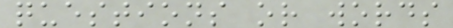questions or words
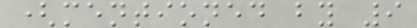(mentioned by 9
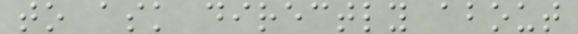to ask directly about
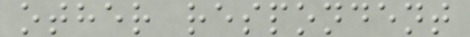other respondent
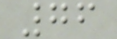76
